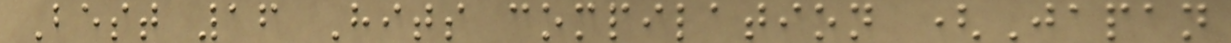Best 16 Hits compilation (Japan
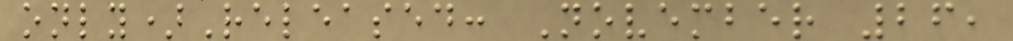only)Released: November 26,
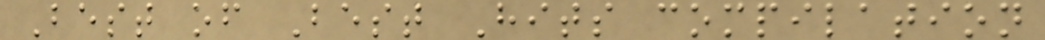Best of Best Hits compilation
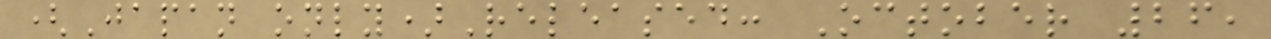(Japan only)Released: October 26,
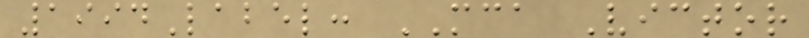1994Label: MCA Victor
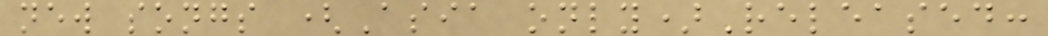new songs (Asia only)Released:
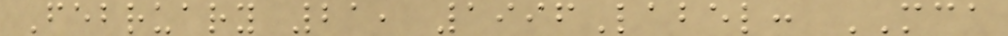February 21, 1996Label: MCA
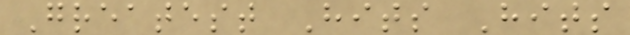Greatest Hits Hits
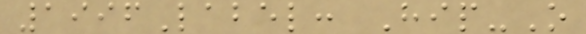1996Label: Hip-O
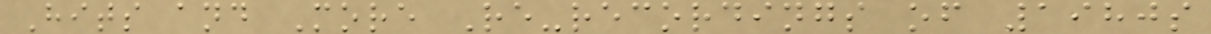Hits and More Re-recordings of 1980s
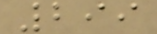299
